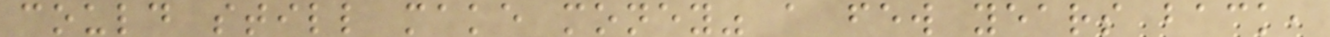could still make money" a few years back,
